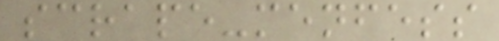scrape-menfess
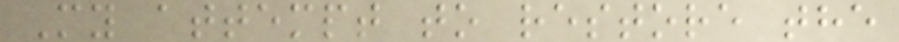My attempt to restore the
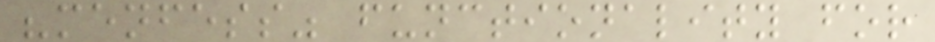"menfess" functionality for
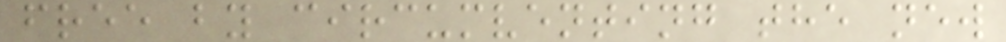free by circumventing the new
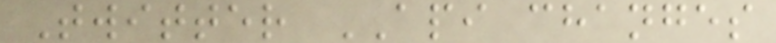Twitter API changes
